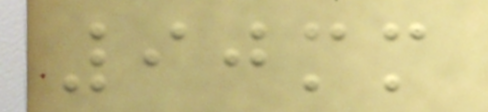90mm
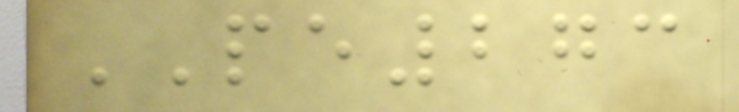PE273
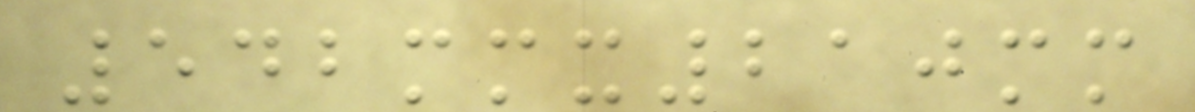542mmx210mm
